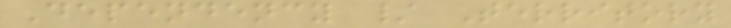Dependency / Territory
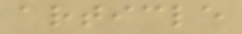article
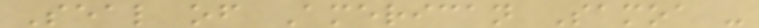Seal of American Samoa -
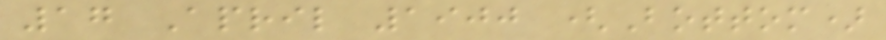17 April 1900 (Bottom)
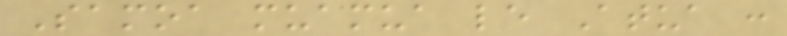Samoa muamua le Atua :
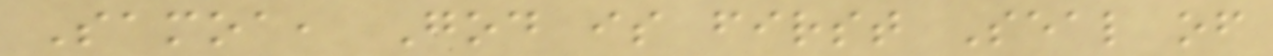Samoa, God is first Seal of
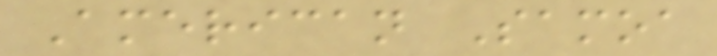American Samoa
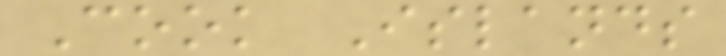Cook Islands
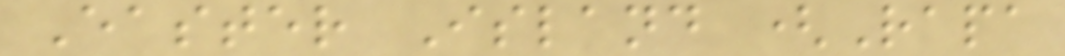Easter Island (Rapa
